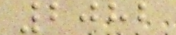2082
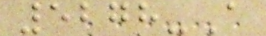5278-A
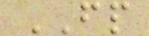FP
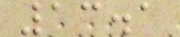13.1
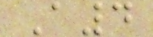A4
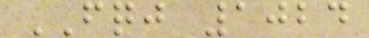FQJ 1024
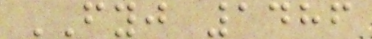FYJ 1486
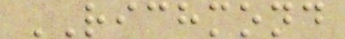RICHMOND
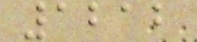1212
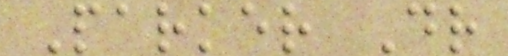Parker Dr
